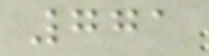771
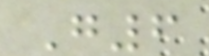G6
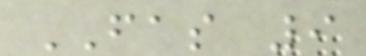FAS 9
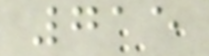715
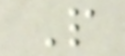P
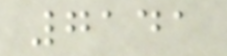7141
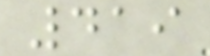419
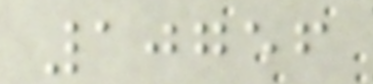10756
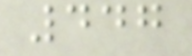447
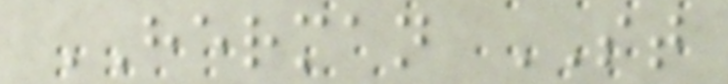HERMAN ST
